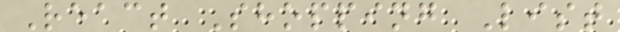React Shopping List
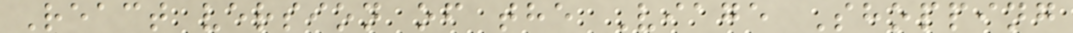React version of the Viage Shopping
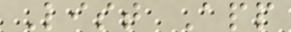List App
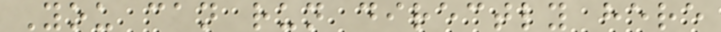You can run directly here
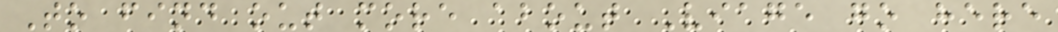To find out more about Viage go here
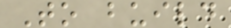To build
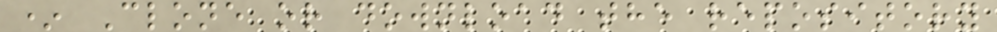* Clone or download the repository
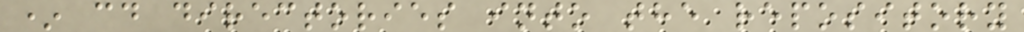* cd directories into the repository
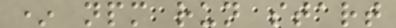* npm run start
